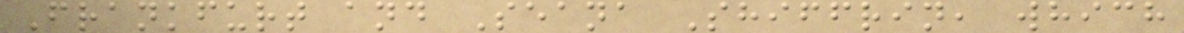Frankfurt and Seana Shiffrin, which
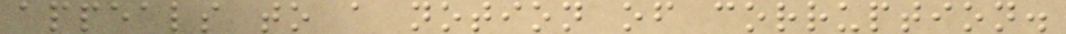appeals to a notion of corruption.
